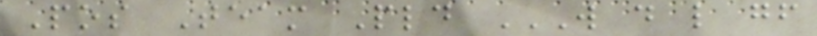Pos Team Pld W D L GF
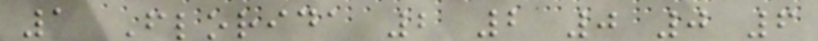1 Florida 2 2 0 0 6
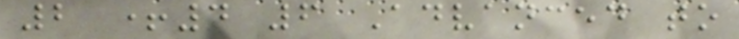2 +4 6 Advanced to
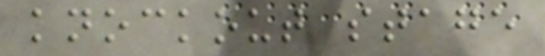knockout stage
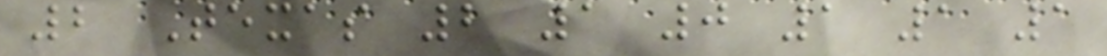2 Texas 2 1 0 1 1 1
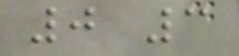0 3
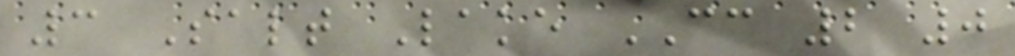3 Salt Lake CC 2 0
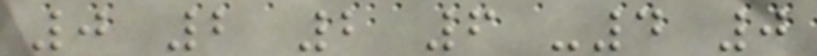0 2 2 6 -4 0
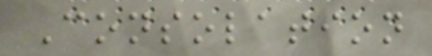Consolation
